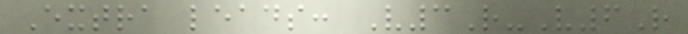Extra leads: V3R-V6R
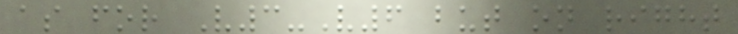as for V3-V6 but on right
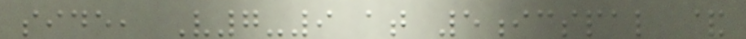side, V7-9 at 5icspal &
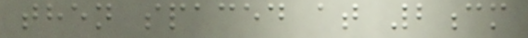then spaced at 2cm
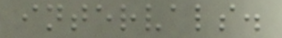intervals.
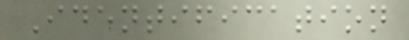Identification
